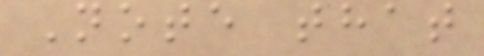Note that
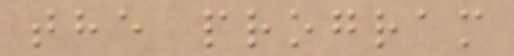the program
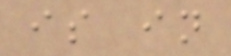is in
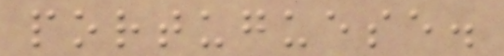portuguese.
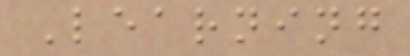Learning
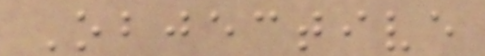Objective
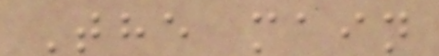The main
